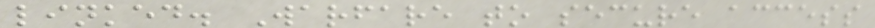linked. Warfare to secure access
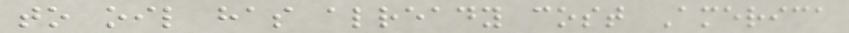to oil has already cost America
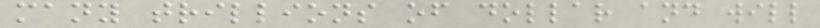many trillions of dollar and will
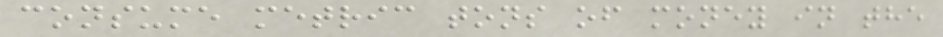consume metric tons of money in the
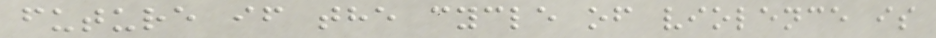future if the cycle of violence is
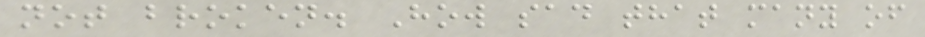not broken. How sad that many of
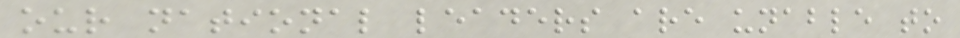our national leaders are unable to
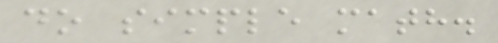do simple math.
